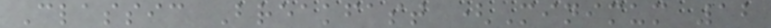Classic Breakfast (Minimum 12
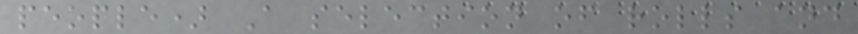people) A selection of rolls and
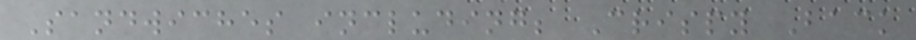Sandwiches including; Crispy Back
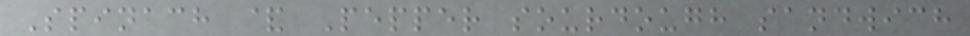Spinach & Pepper sourdough sandwich
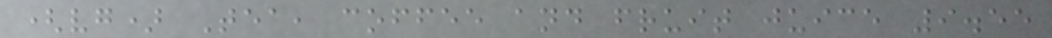(vg) Tea, coffee and fruit juice 9.55
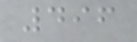496
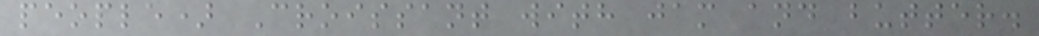people) Croissant with jam and butter.
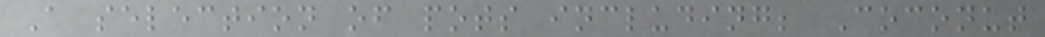A selection of pots including; Coconut
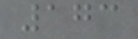173
